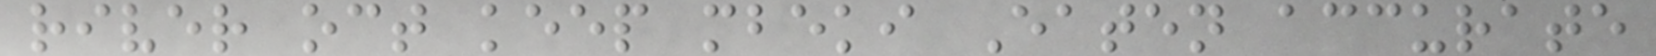river oct keep mbeki Eaten accurate
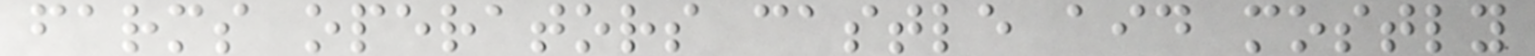farms operators castle aid mostly
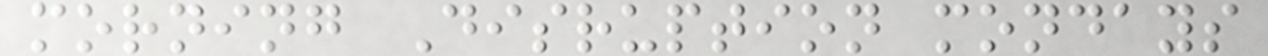morning Disruption mondays
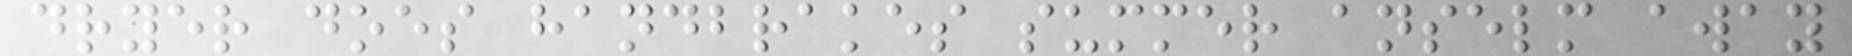dryer does handbrakes summer anselm away
